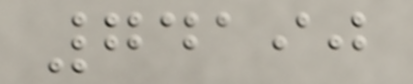74190
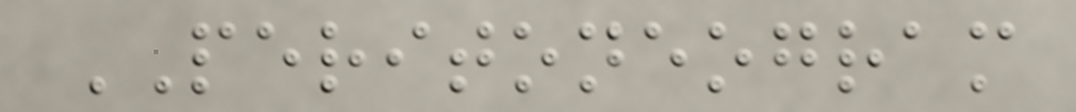PERITONEOGRAM
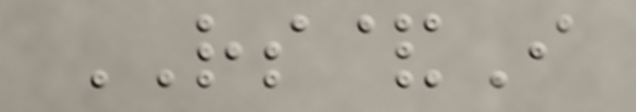RS&I
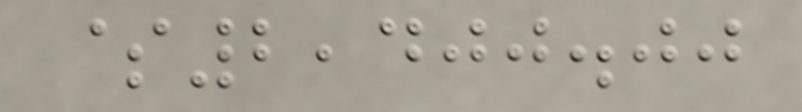$2,400.00
